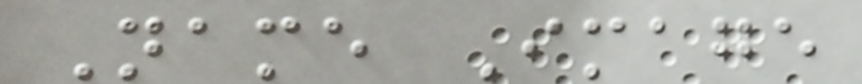Name Image
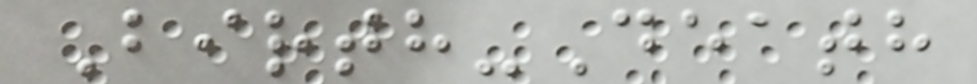Birth-Death
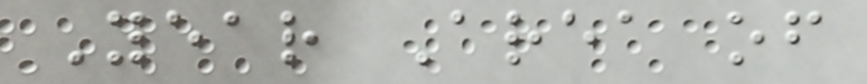Year Area of
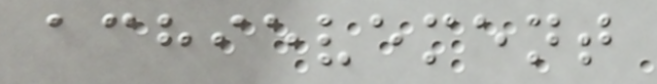achievement
